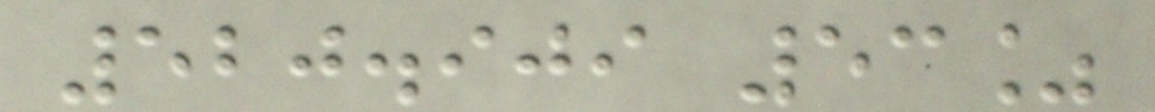520.909 53%
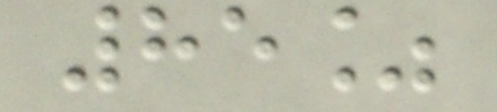85%
